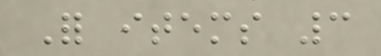For items 3
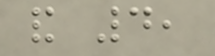and 4,
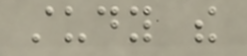study the
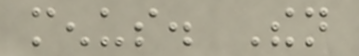menus. Then
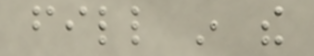fill in the
